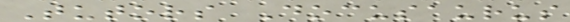Tutors Docusaurus
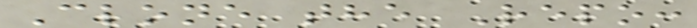Clone the Repo:
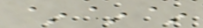~~~
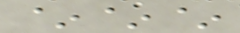~~~
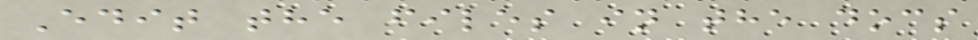Edit the files in the docs
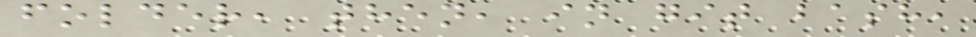folder, then, in git bash,
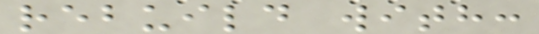rebuild with:
